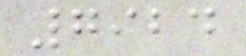7924
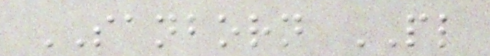SANBORN PL
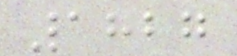1827
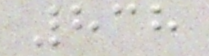838
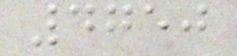4750
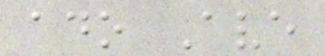ado Ave
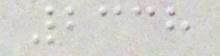2338
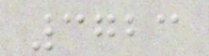3723
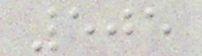505
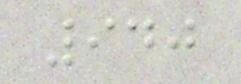940
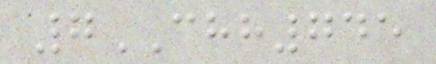7CHH745
